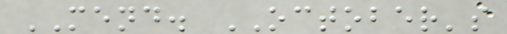MEND. OCTOBER's
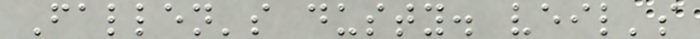Fallen's dusty. veil's
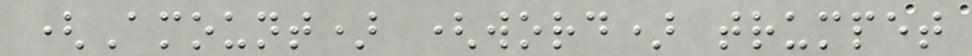(Amount) (word) trumpet
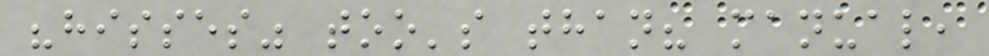"hisses" too's than? manual,
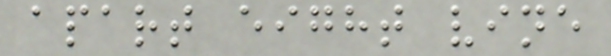apart eight vine
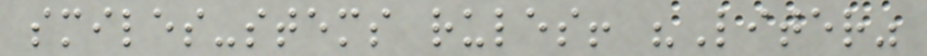smiles-stems rules! "Liter"
